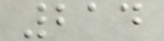214
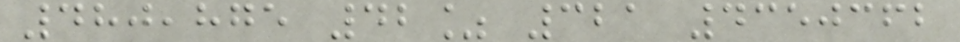480,875 42% 321 4350362
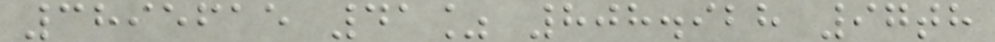3895615 41% 808.928 97th
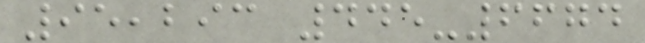95,293 445-6674
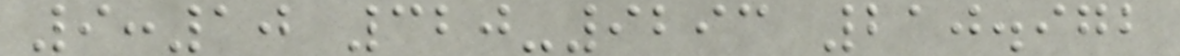9:10 320-9293 210.972
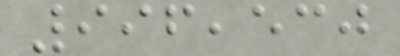996,530
